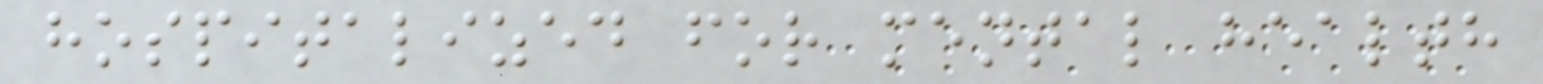hospitalized for mental health
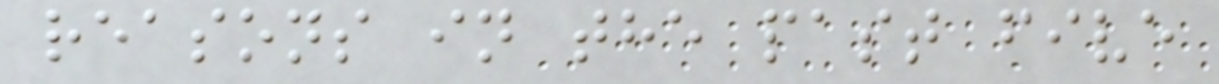reasons in the past five
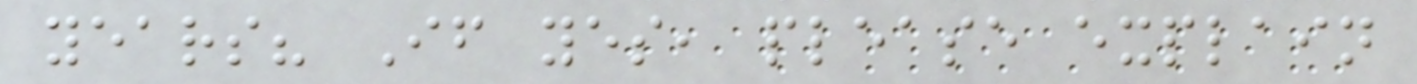years? If yes, please explain
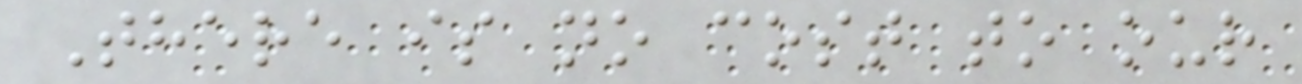There is no cost to our
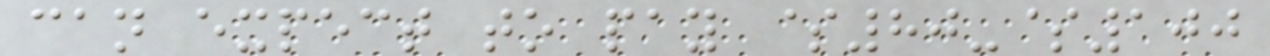can expect to pay $80-$100
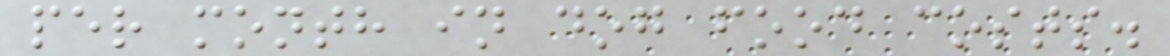per month in dog food costs.
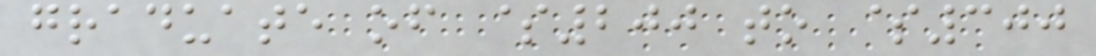graduate of $200 to $300
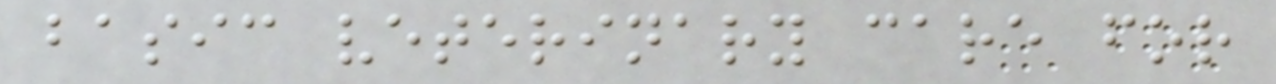basic veterinary care for
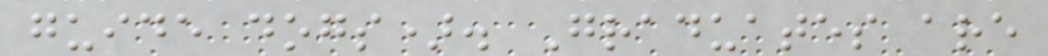guide dogs). Graduates are
